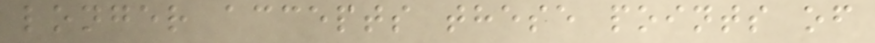longer accepts these points of
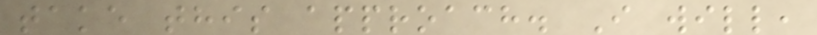take this approach. I will,
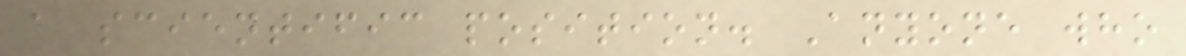a scientific position. Anyone who
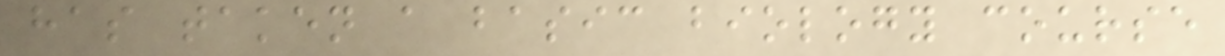has taken a basic biology course
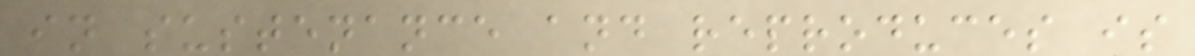in sustenance and reproduces is
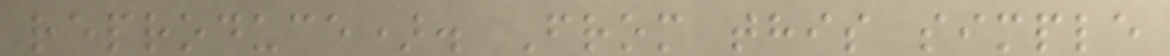reproduce). From this simple
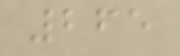265
